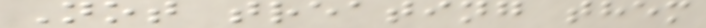Not treating them
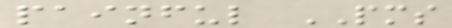painful PMS
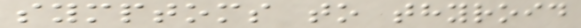symptoms to thyroid
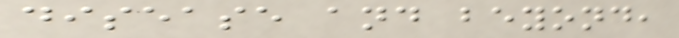disease and beyond,
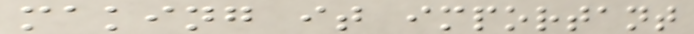making it important
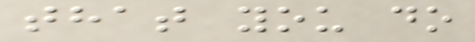that you do
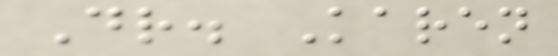Dr. Karen
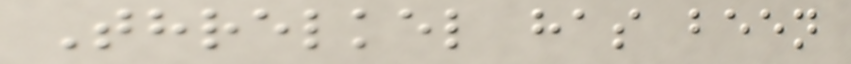Threlkel has been
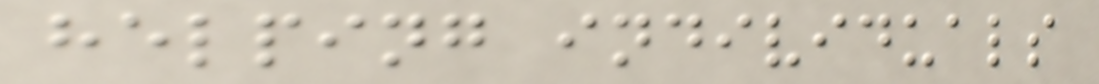helping individuals
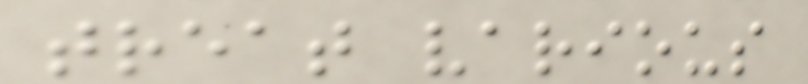treat various
